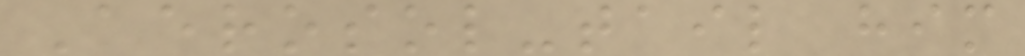Aerosol-tail him
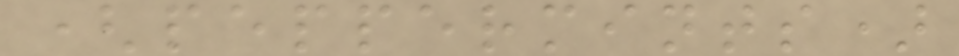(peppermints)
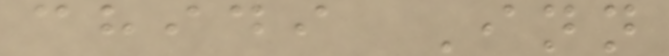chidi Inn
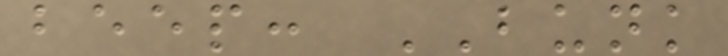beep: BUNK
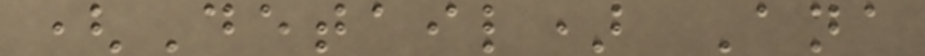(Detail) Ana
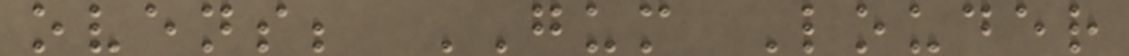ovens; GUM Louder
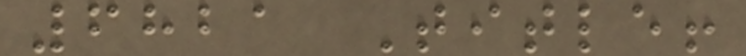6821 Title!
